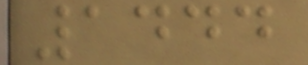1444
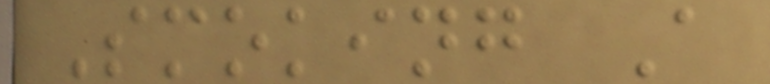Smoking A
